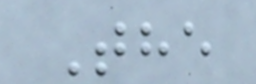The
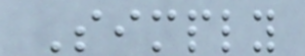Simply
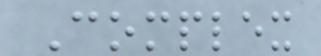Complex
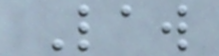Law
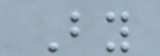By
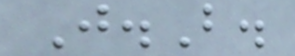J.B.
